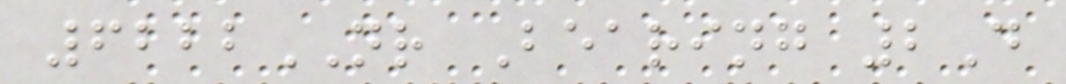6222NR Bearing 2D
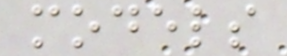models
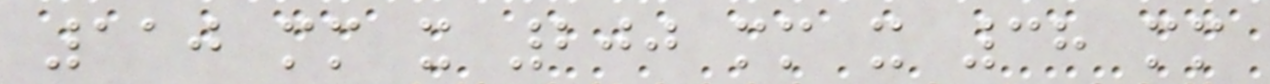110 mm x 200 mm x 38 mm
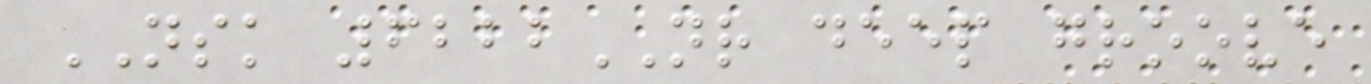NSK 6222NR deep groove
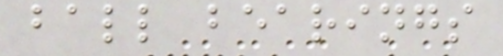ball bearings
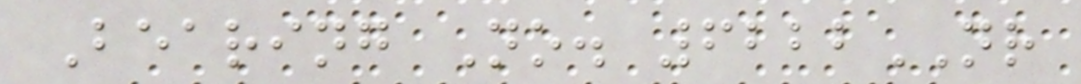Bearing No. 6222NR
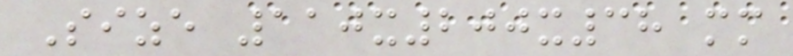Size 110x200x38 mm
